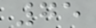75
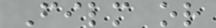Film or
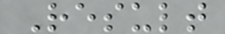Result
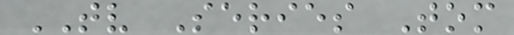TV Series Tom
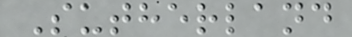Sutherland
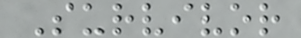Survivor
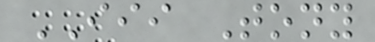III Tony
